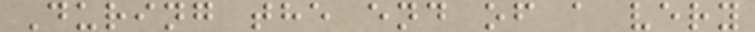During the end of a very
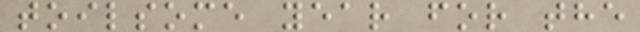toilsome year for the
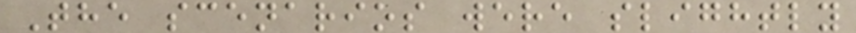The scenarios were slightly
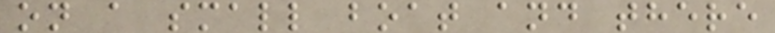on a small boat and there
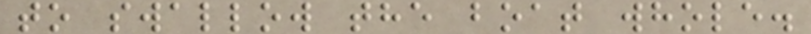to swallow the boat whole.
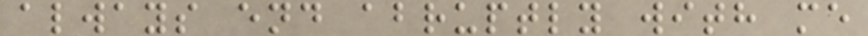always end abruptly with me
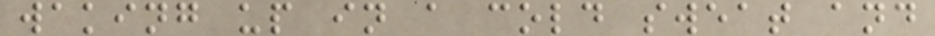waking up in a cold sweat and
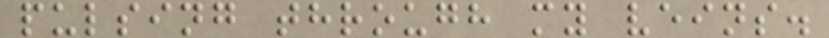pulsing through my veins.
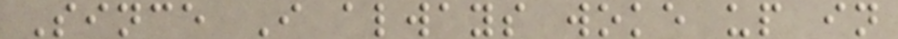Since I always woke up in
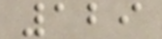129
